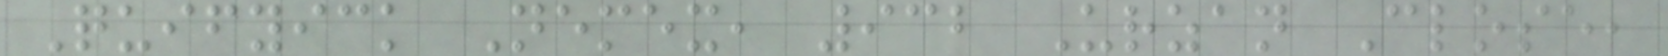Quifyick Nemex, 932 Urzan Close,
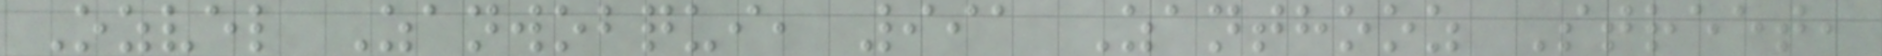Ozvel Zanwobqui, 991 Zanthooz Street,
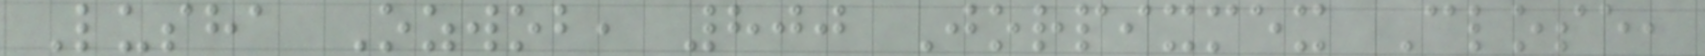Lusha Ozwob, 800 Jorpixmex Close,
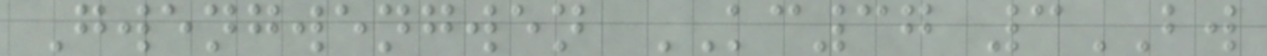Gwengwengwen KC37 3BW
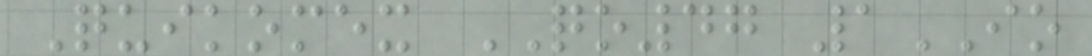Quikomex QO47 1IO
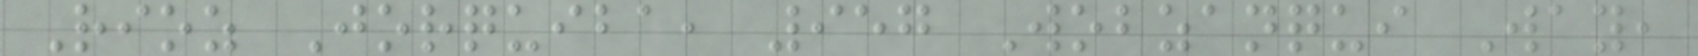Rioz Jorquiba, 957 Wobzanqui Way,
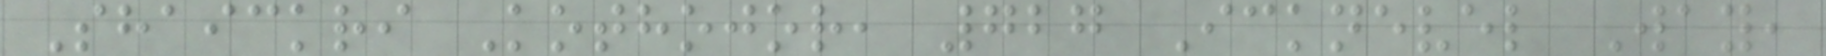Shaickri Kothojor, 727 Icknevel Way,
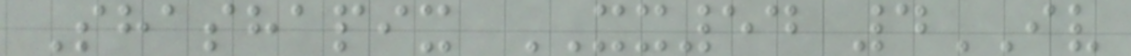Shashapix XX54 4IV
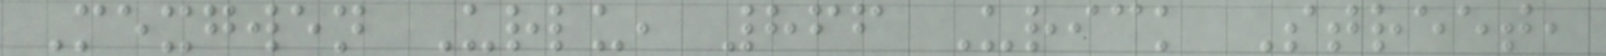Mexgwen Urlu, 866 Urick Street,
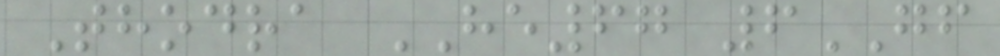Thodra HE67 6GF
